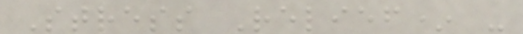Stress Relief* -
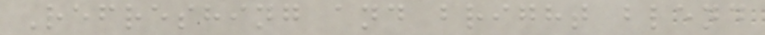Refreshing and bright blend
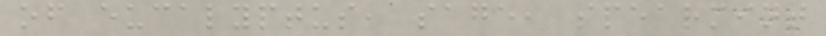of eucalyptus, sage, spearmint
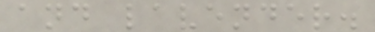and lavender.
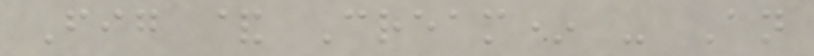Fig & Cream* - An
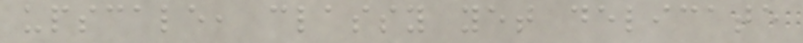upscale, classy yet delicate
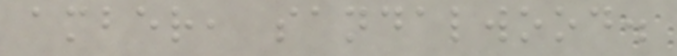amber, sandalwood.
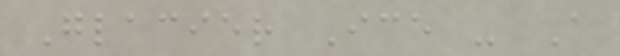Glacier Ice - A
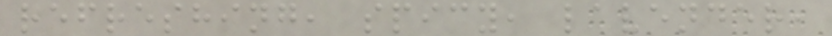refreshing, spicy, lavender,
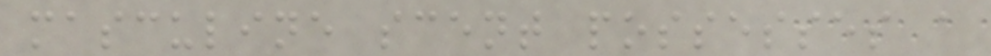masculine scent possesses a
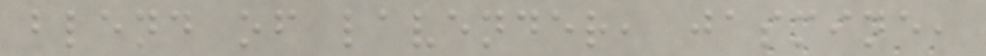blend of lavender, jasmine,
